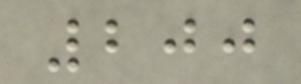200
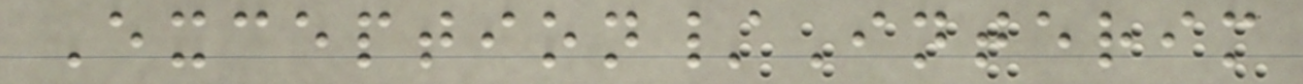Exception/Interim
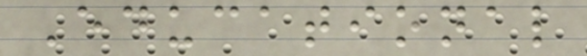Educational
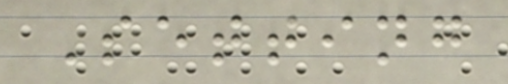Setting
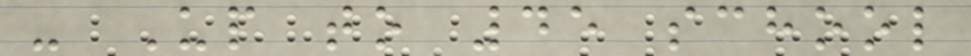- Up to 45 school
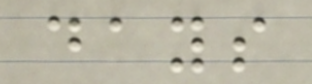days
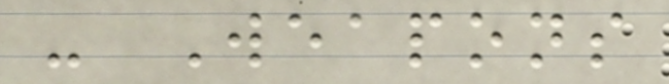- Weapons
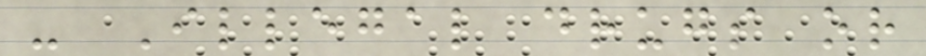- Illegal drugs or
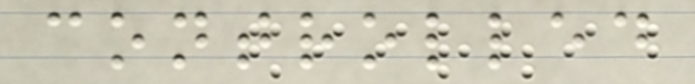controlled
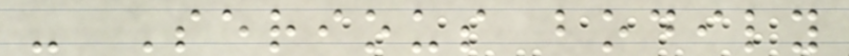- Serious bodily
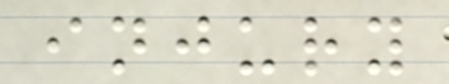injury
